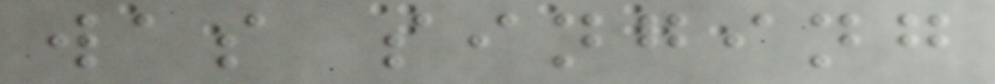was singing
